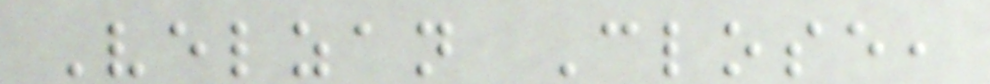Velzan Close,
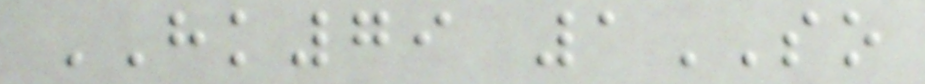HK79 1SO
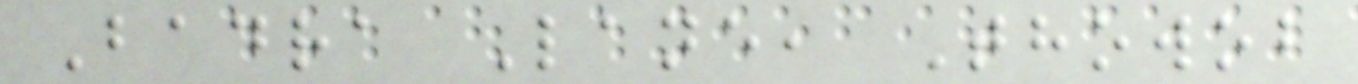Badra Lane, Thowob
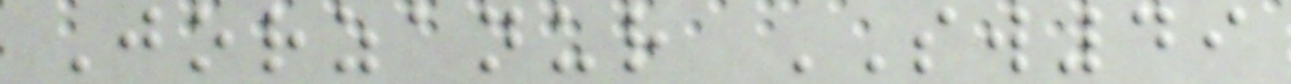Jorzanur SW49
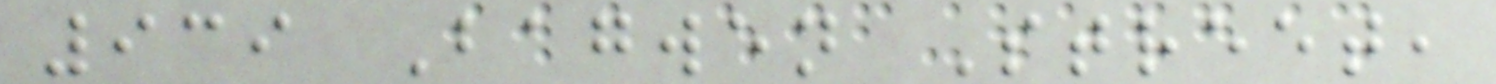939 Bagwen Street,
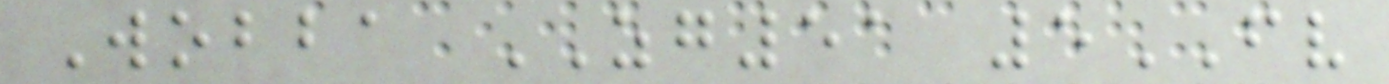Wobba ZG51 5FV
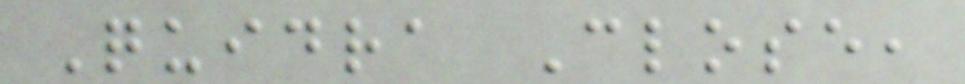Quidra Close,
